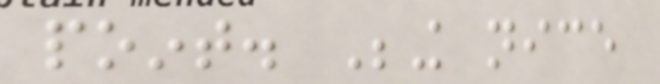point. Being nice
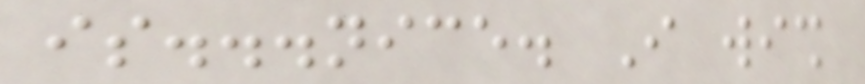is...nice. I wish
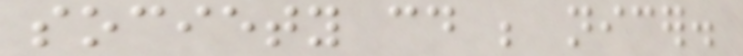society could be nicer.
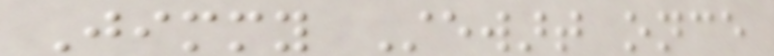Jimmy Stewart once
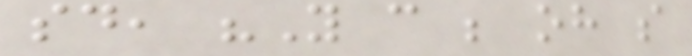said, "You can be oh so
